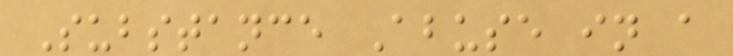Substance Abuse in a
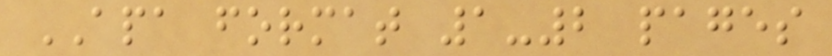APA format 1-2 pages
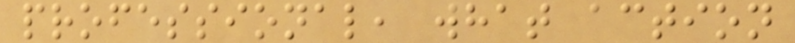professional, what action
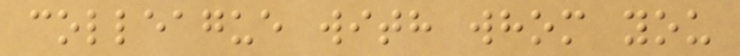colleague with whom you
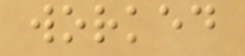worked
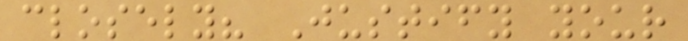closely? Justify your
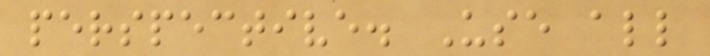perspective. Use all
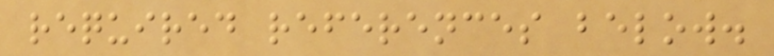required references below.
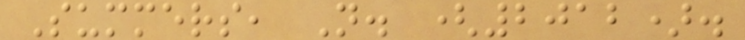Summers, N. (2012).
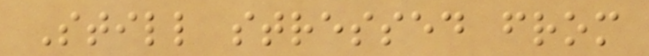Still stressed from
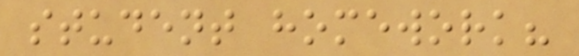student homework?
